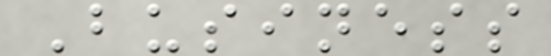Business
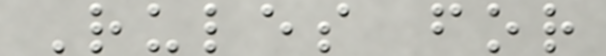Rules for
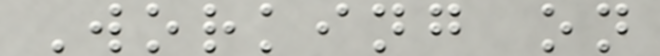Working on
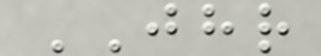JHR
